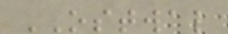OSTWAL
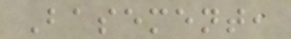Basement,
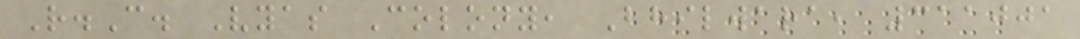R.C. Vyas Colony, Bhilwara, 311001
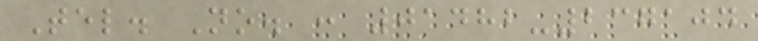Tel. No. : 01482-237104
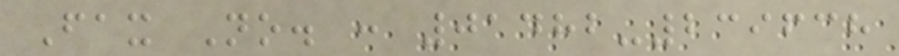Fax No. : 01482-239638
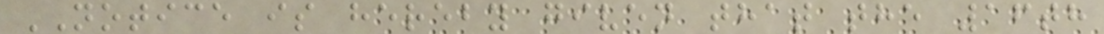NOTICE is hereby given that the 16th
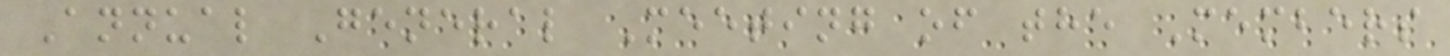Annual General Meeting of the Members
